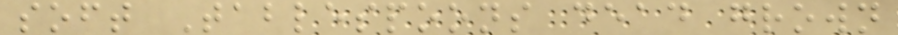soft Tablespoons dead grown
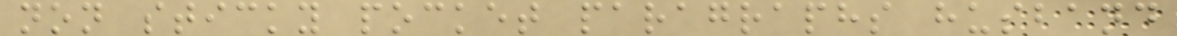non sticky pocket paragraphs husband
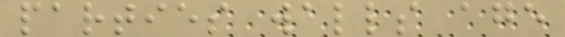parties walls age
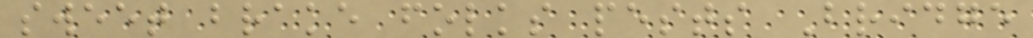sweet brake folks pests Bridge
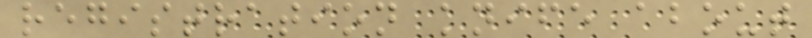registration knife about
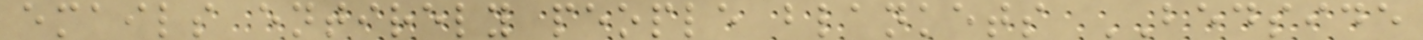emails entirely people blankets BEDSIDE
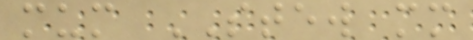mum STEW mm
